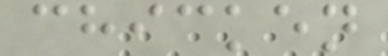chicken
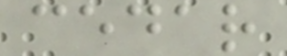cedar
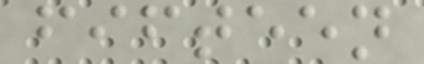fifteen
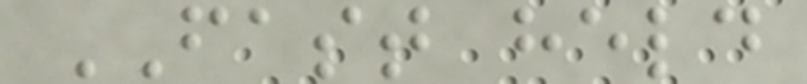FAST held
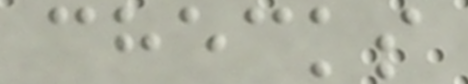checks
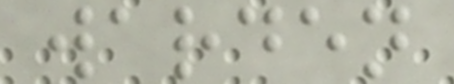warden
